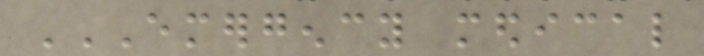EMERGENCY MEDICAL
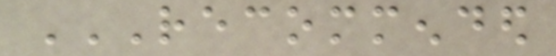RECOMMENDED
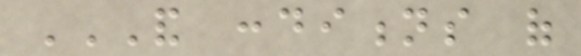AND CONDITIONS OF
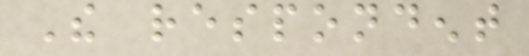The respondent
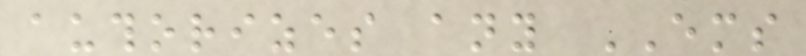authorizes any EMS
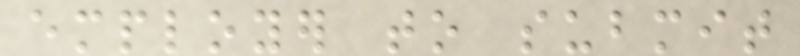employer to submit
